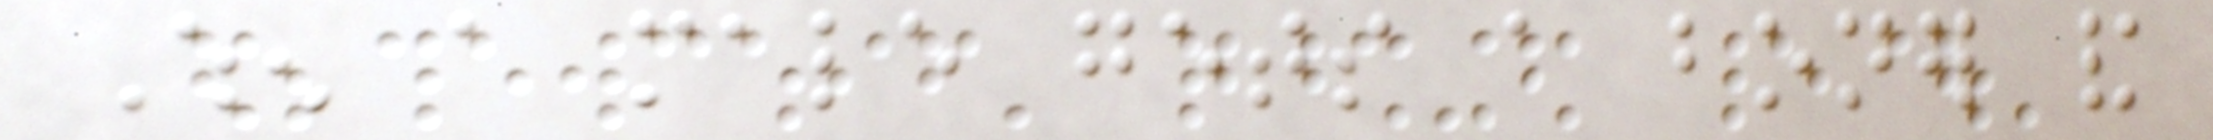When a male gets a boner and
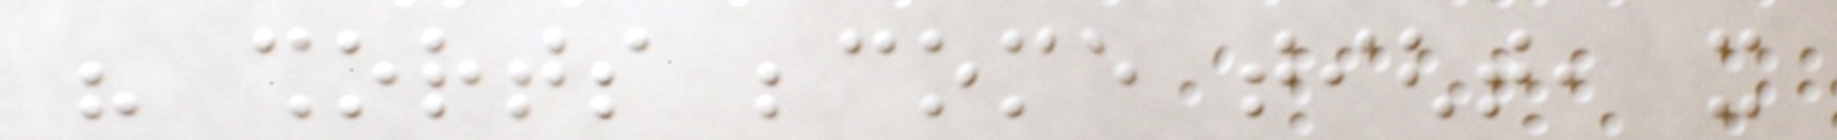his shorts become tight, it
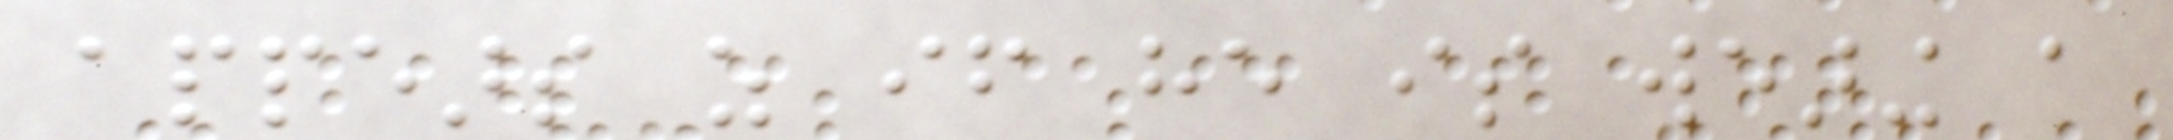appears as if he is wearing a
